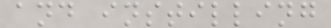and instilling
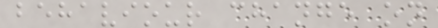behaviour change on
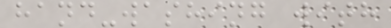hand-washing with
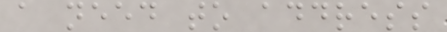a need to address
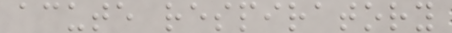acute respiratory
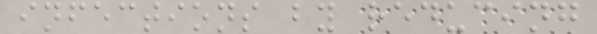infections by reducing
